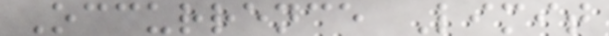Occurrence Limit
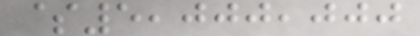$5,000,000
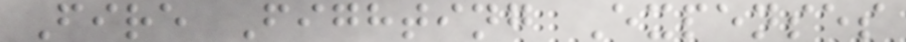Fire Fighting Expenses
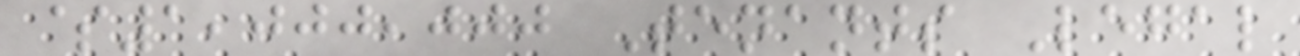$1,000,000 Tenants Legal
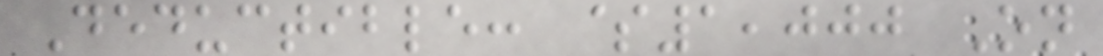Deductible: $1,000 On
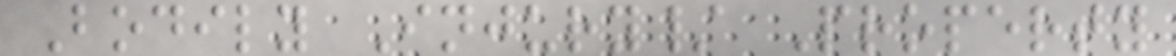Bodily Injury/ Property
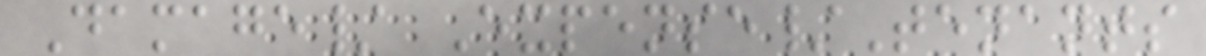Damage/ Expense/Tenants
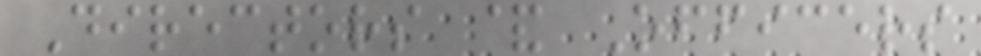Directors & Officers
